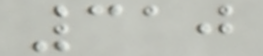310
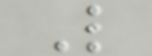L
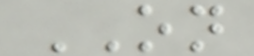ON
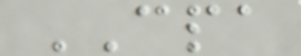CPA
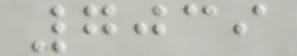7039
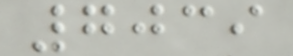7039
